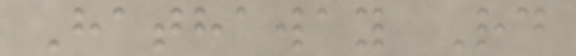Hathaway Rd
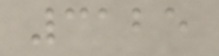3125
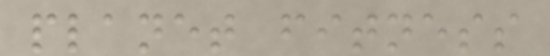planet fitness
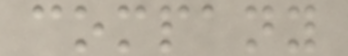company
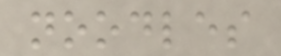noodles
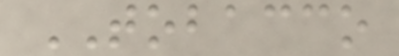TOBACCO
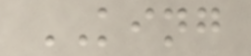KING
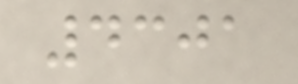4301
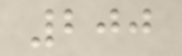200
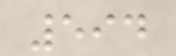594
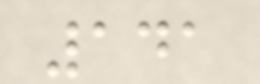141
